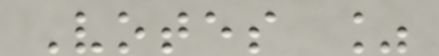Votes %
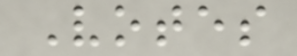Votes
